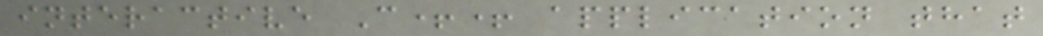interactive C++ application that
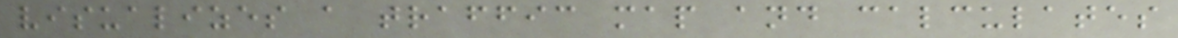visualizes a traffic map and calculates
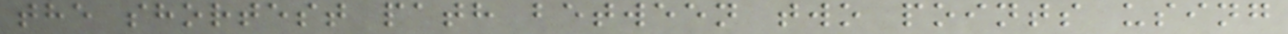the shortest path between two points using
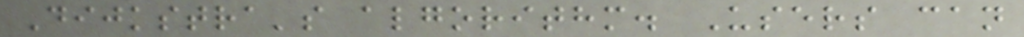Dijkstra's algorithm. Users can
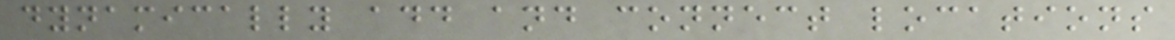dynamically add and connect locations
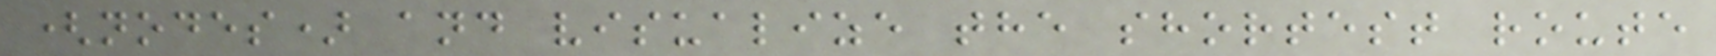(nodes) and visualize the shortest route
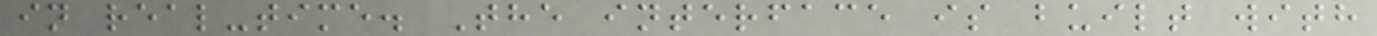in real-time. The interface is built with
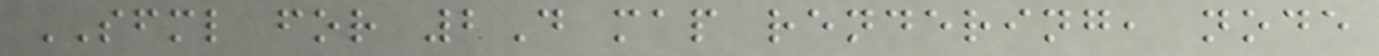SFML for 2D map rendering, node
